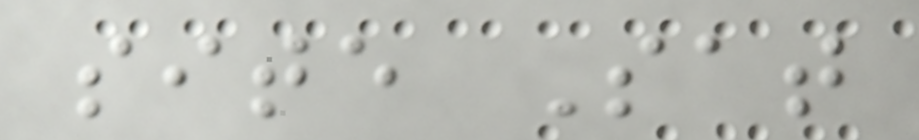site Sat
